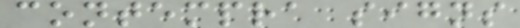contempra signs
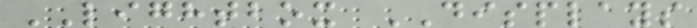LIGHTBOX DISPLAYS
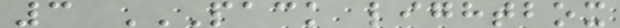3 PACK LIGHTBOX
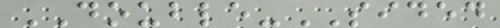DOUBLE-SIDED
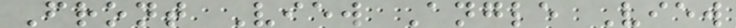Front View Angle View
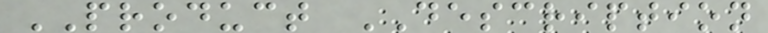PRODUCT DESCRIPTION
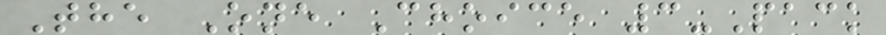The One Choice 3-Pack
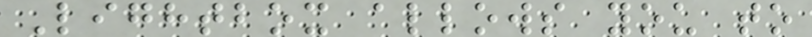Lightbox allows you to
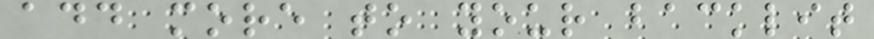add more to your backlit
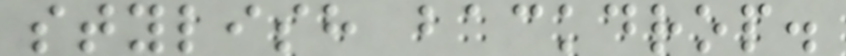stylish backdrop.
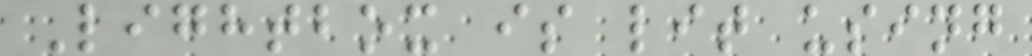Lightbox is lit using
